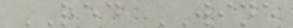RED WINE
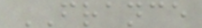FRANCE
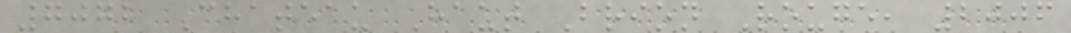7072 Chateau Haut Brion Rouge, 2006
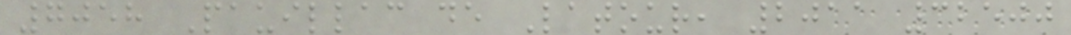7058 Pauillac de Latour, 2011 32500
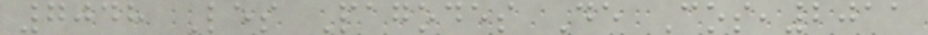7048 Les Pagodes De Cos,2011
